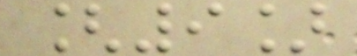[9]
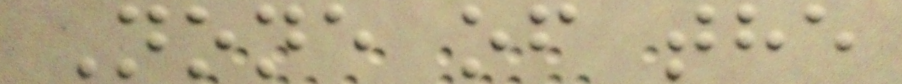None of the
